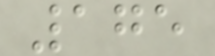175
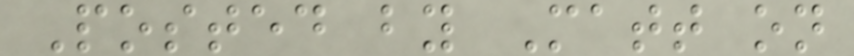Posted by Matt on
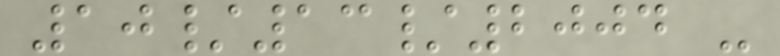10/13/2004 -
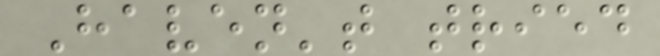Haven't tried
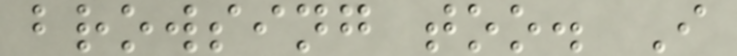browsing too. I
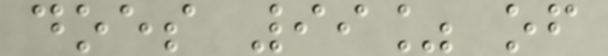does 99% of
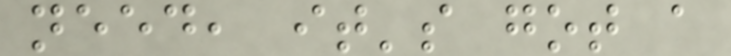need, it's got a
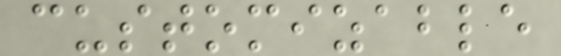customizable
